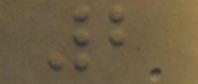2
